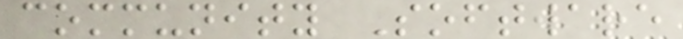community Software
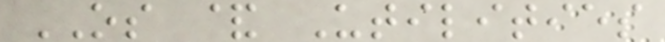OS & Utilities
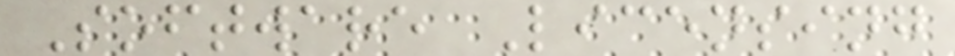Software Licensing
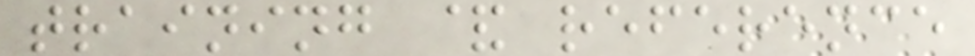training & reference
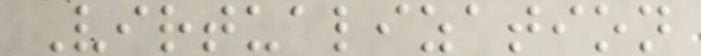Virtualization
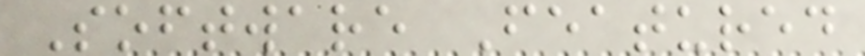Software Featured
